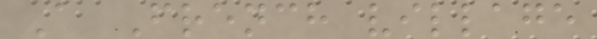A French village
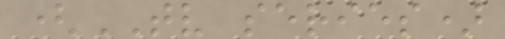(TV series)
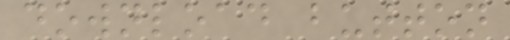download button
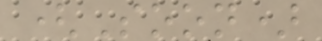(Soon)
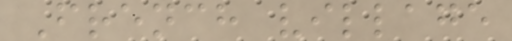French village
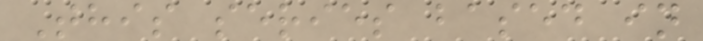This series based in
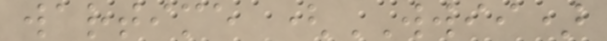wartime (WWII)
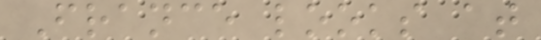France looks at
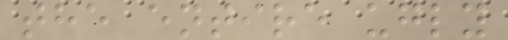the entire ugly
